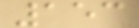153
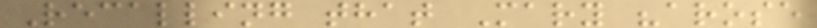Recalling that Mary "arose
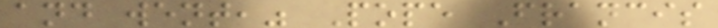and went," Pope Francis
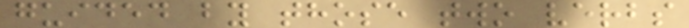guided by those two verbs
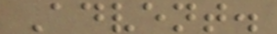Advent.
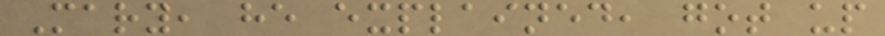Mary, he explained, got up
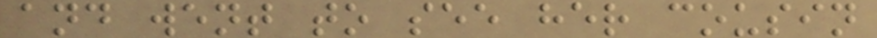and went to see her cousin
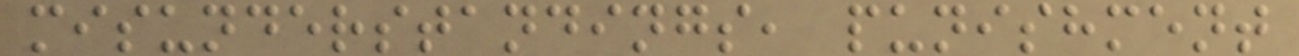misunderstandings, punishment
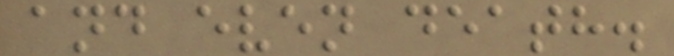and even death.
